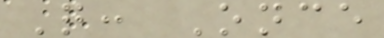Q: Once
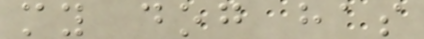my dog has
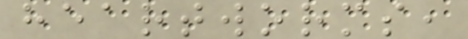heartworms,
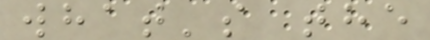what's the
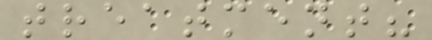treatment?
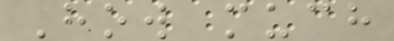How much
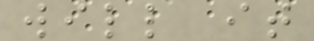will it
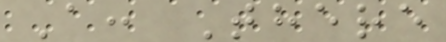A: There
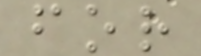for
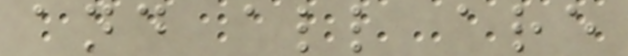and all are
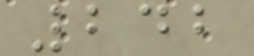242
